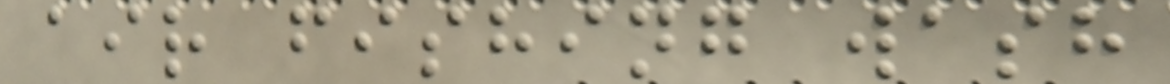air fishing wash
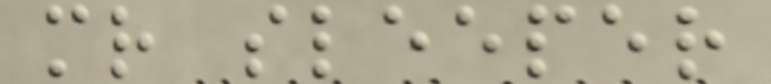mr sleeper
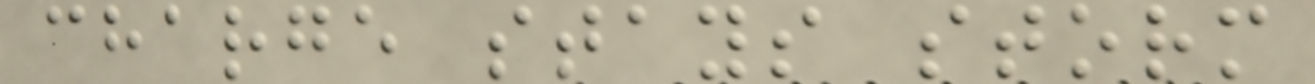charge stays storm
